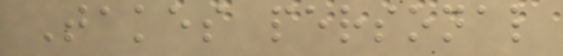Takes personal
